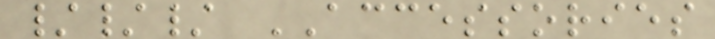/// ACCESSORIES
